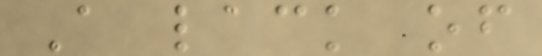A lack of
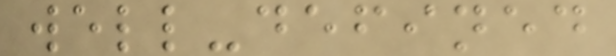well-defined
